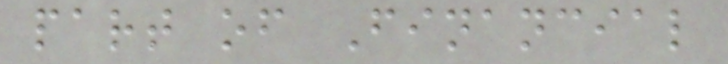part of Financial
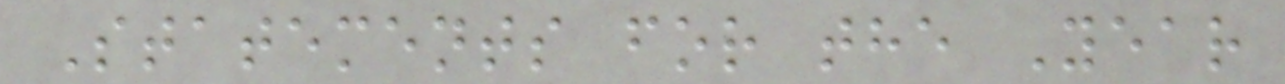Statements for the Year
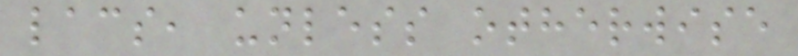lacs, unless otherwise
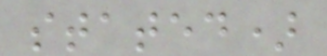stated)
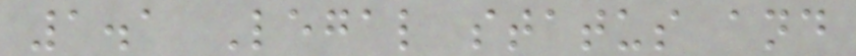1.1 Legal status and
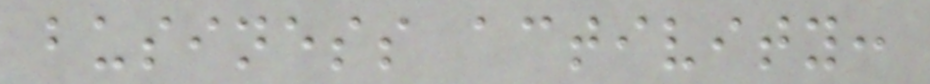business activity:
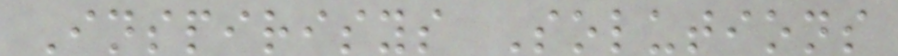Inspirisys Solutions
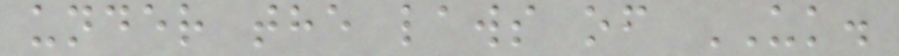under the laws of UK.
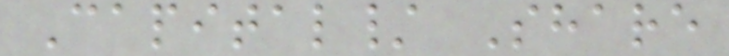Capital/ Share
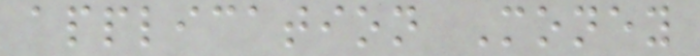application Money
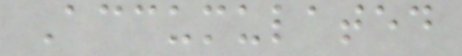Accumulated
